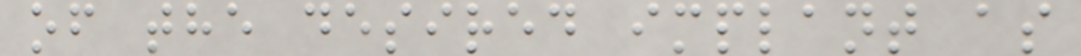of the desired implant as
